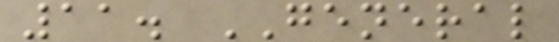11. GENERAL
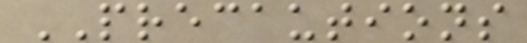PRECAUTIONS
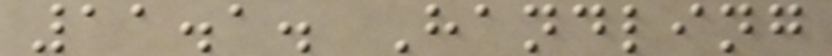11.1. Handling
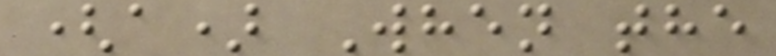(a) When the
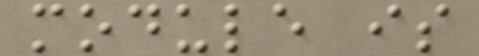module is
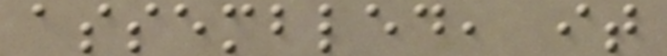assembled, it
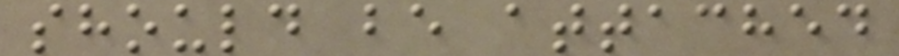should be attached
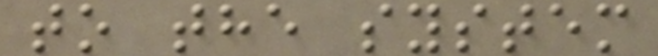to the system
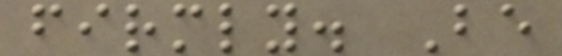firmly. Be
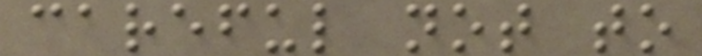careful not to
